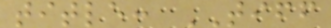title: TIFF
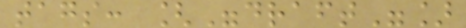tags: ["draft"]
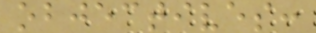objectives:
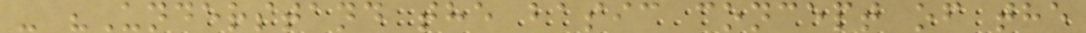- "Understand the basic concept of the
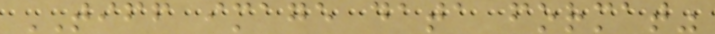TIFF image data format"
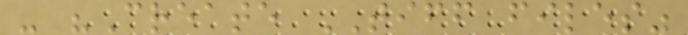- "Create TIFF files"
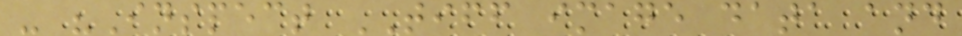- "Inspect TIFF image data and
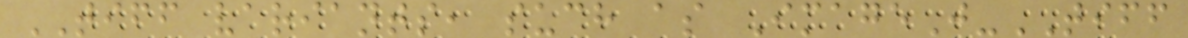TIFF variants, such as ImageJ-TIFF
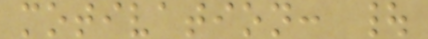motivation: |
